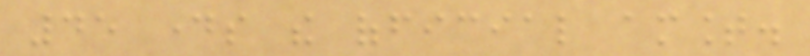45 days the official amount.
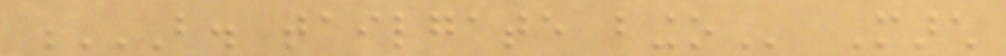B. TAILGATE BINGO March
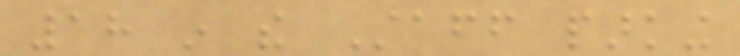18 in the Staff parking
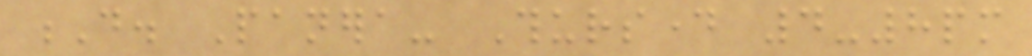D. Panera- Thursday 4-8pm
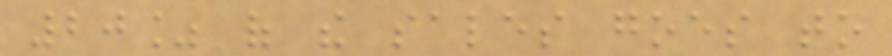20% of the sales goes to
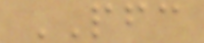PFC
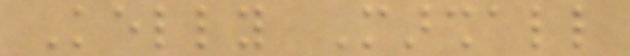Kelly Marshall
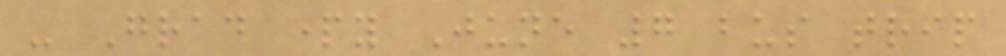- Grad party June 7 bus trip
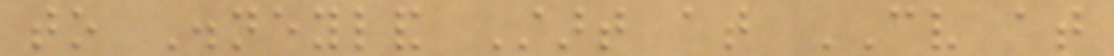to Disneyland Start at CV at
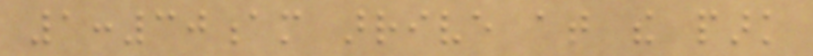1:30am arrive at the park
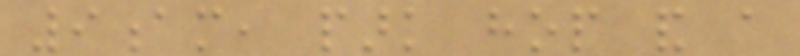9am, park hop and a
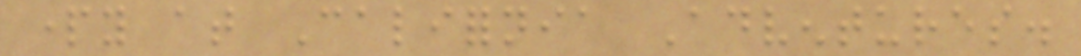party at California Adventures.
